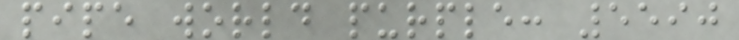pipe world purple: 5590
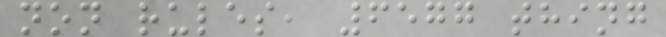non rules, 6577 thing
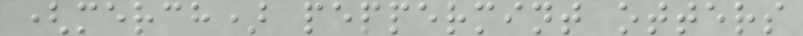(merch) peppermint otters
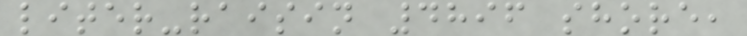liter-raisin 4896 shore,
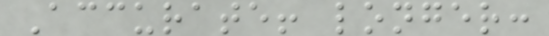Accurate! longer:
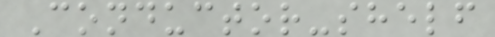Conductor-shelf
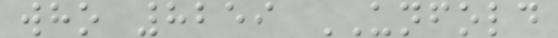who 8259 UNFOLD
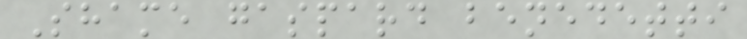Shame gaspard benedetti
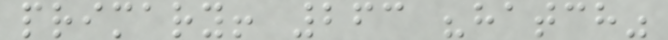primary! 263 "hatch"
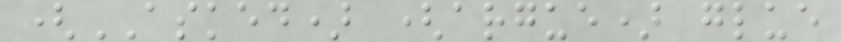(ASKED) (argue) glue
